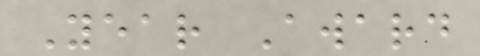Year Award
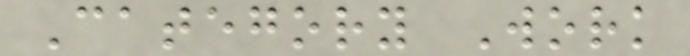Category Work
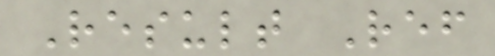Result Ref
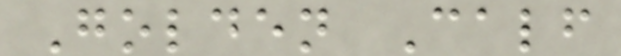Golden Calf
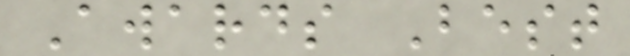Awards Best
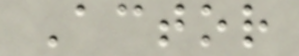Actor
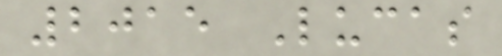2015 Lucas
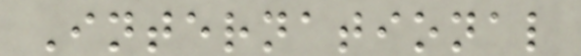International
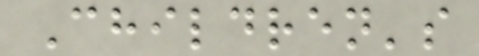Children's
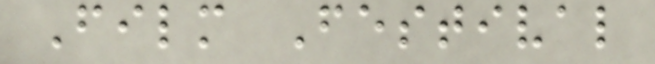Film Festival
